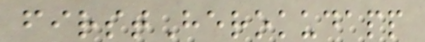firstHerokudapp
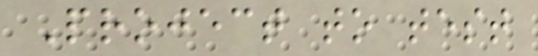Project to test
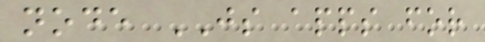node JS apps for
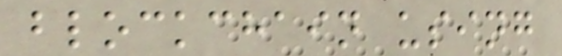blockchain using
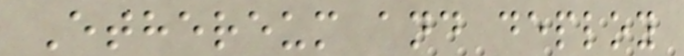Ethereum and deploy
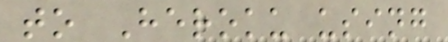to Heroku using
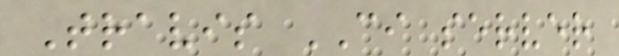Travis CI server
